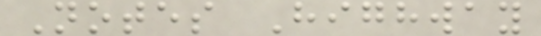Notes Highway
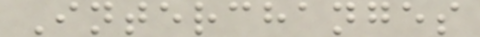Interchanges
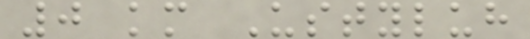0 km Ustyluh
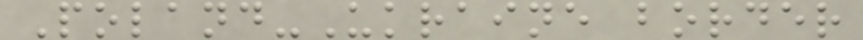Poland-Ukraine border
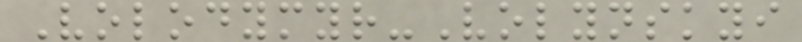Volodymyr-Volynskyi
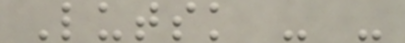Lutsk - -
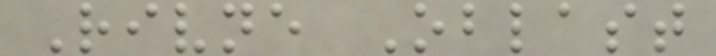Rivne Oblast
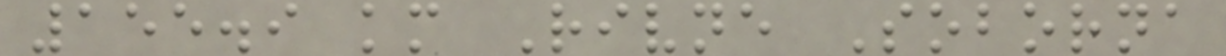155.9 km Rivne Soborna
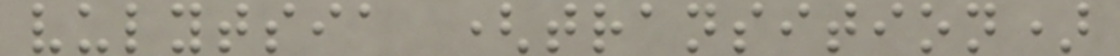vulytsia (transition)
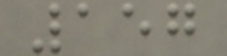157
